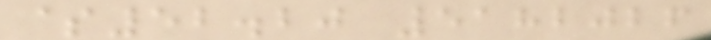$52.20 5182026
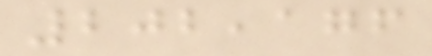202,176
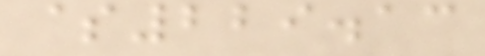$229.13
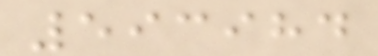593984
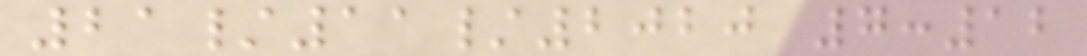21/11/2020 7:12
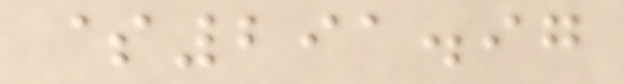$291.97
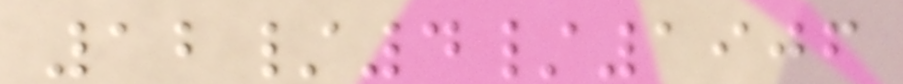12/4/1906
